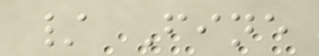/ Fine
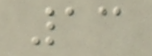13
